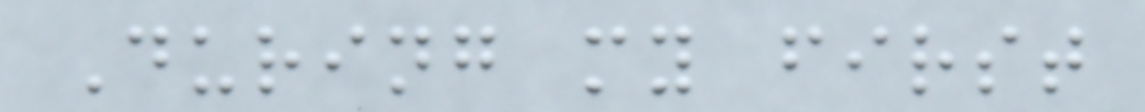During my first
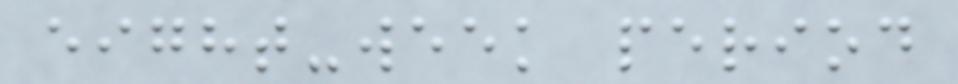eight-week period
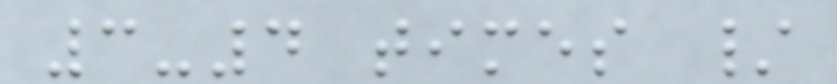3-4 times /
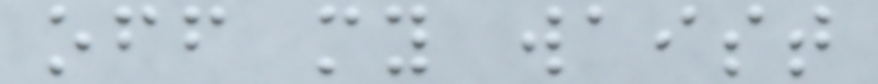off my waist
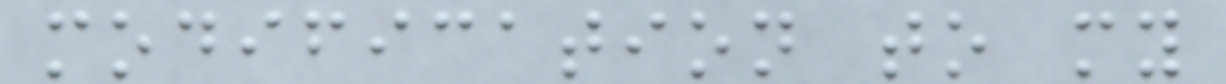modification to my
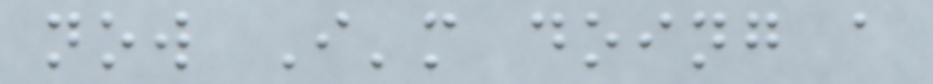now I'm doing a
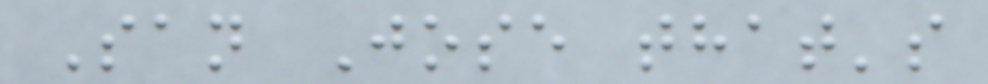San Jose that's
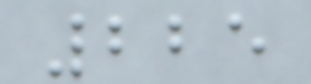225
